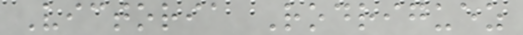Victoria Rodriguez
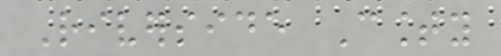Riverside County
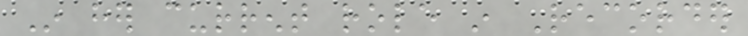In her current role in Recorder
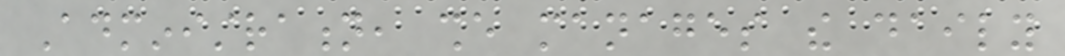Administration, she manages the daily
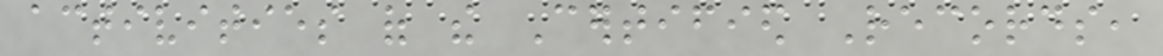activities of the Certified Records,
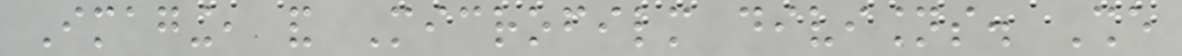Imaging, and Microfilm divisions. She
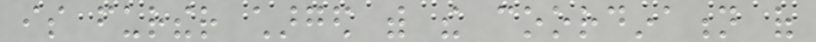is further charged with the coordination of
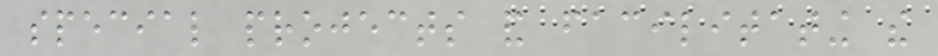special projects and facilitating the
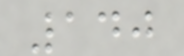140
